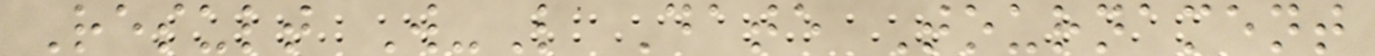Result W-L Date Tournament
